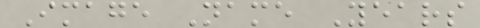Image Name Years
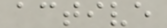active
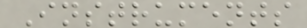Instruments
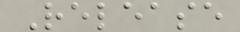Release
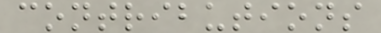contributions
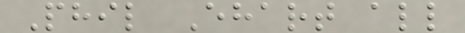Phil Ehart all
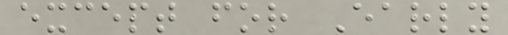except for Early
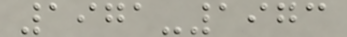1971-1973
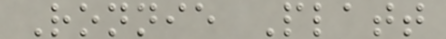Ronnie Platt
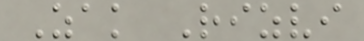Zak Rizvi
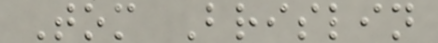Tom Brislin
